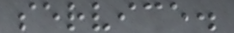service.
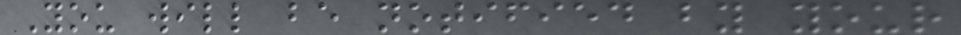You will be notified by your
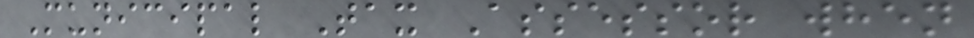Municipal Tax Assessor when
